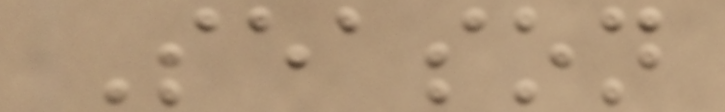Season
